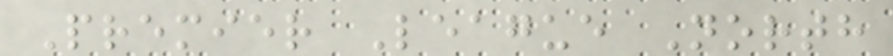Premier League North
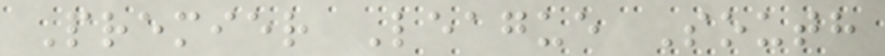Premier League South
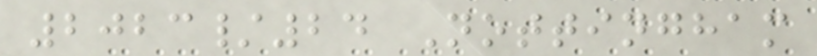2023/24 Nottingham
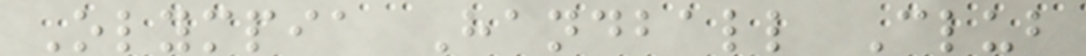Olympia Handball Club
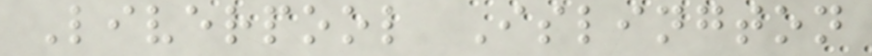Liverpool Islington
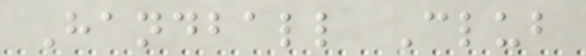Handball Club
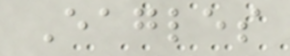Eagles
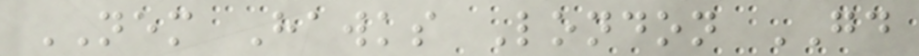NEM Hawks London GD
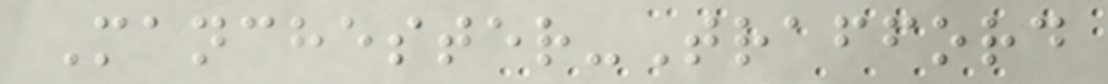Manchester-Trafford
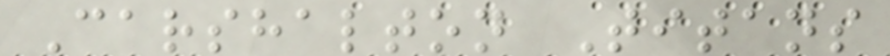Carshalton Titans
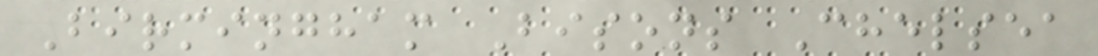Birmingham Bisons Chelsea
